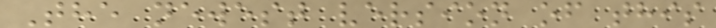The newest version of this
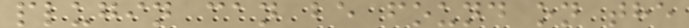plugin can be found on the
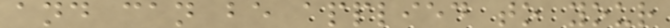and can be applied to your
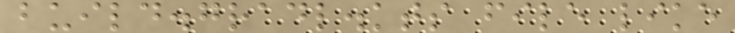build.gradl.kts file like
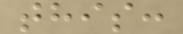this:
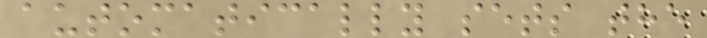automatically sets the
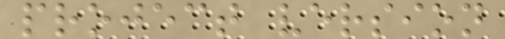project version
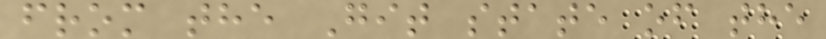from the Git state of the
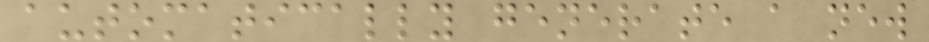automatically generate a new
